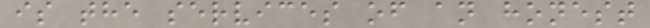is the services of an honest
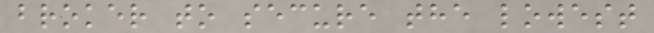broker to secure the lowest
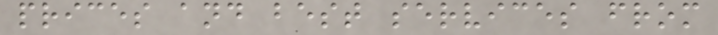prices and best services from
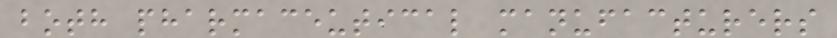both pharmaceutical manufacturers
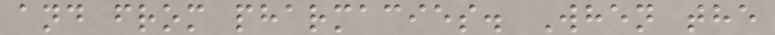and from pharmacies. When the
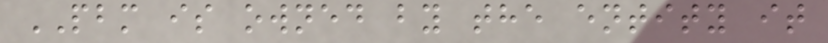PBM is owned by the entity it
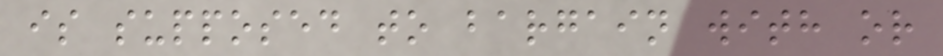is supposed to bargain with or
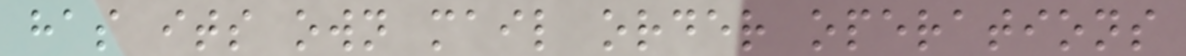has its own mail order operations
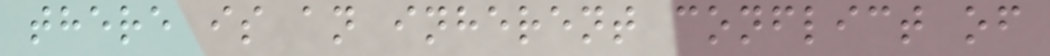there is an inherent conflict of
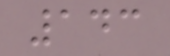143
